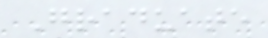Graduate
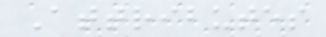Attributes
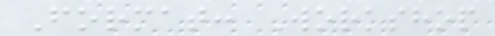Format: Workshop
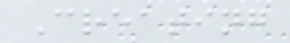Creating
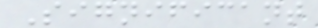Significant
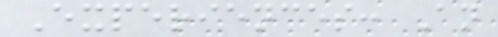Experiences: An
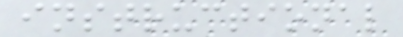instructional
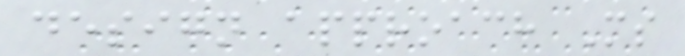design approach Ms
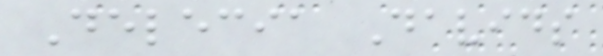Delecia Davids
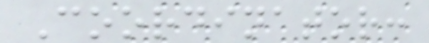Coordinator:
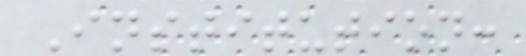Institution:
